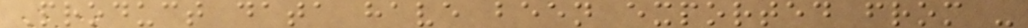Product data have been exported from -
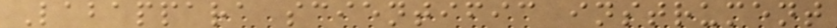Labappara scientific instrument
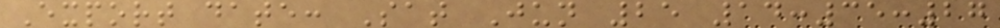Export date: Sat Jun 25 14:35:27
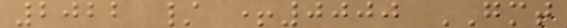2022 / +0000 GMT
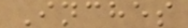Inches
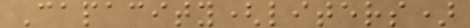Capacity(liters)
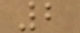2
